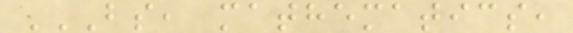BS, MATHEMATICS,
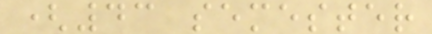(43 semester
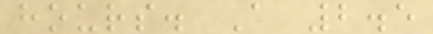hours. A 2.5
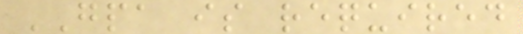GPA is required
